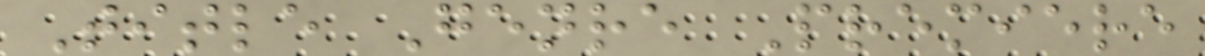Title Genre Premiere
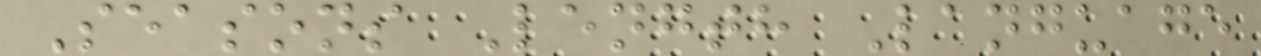Seasons Length Language
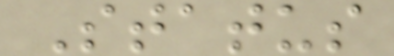Status
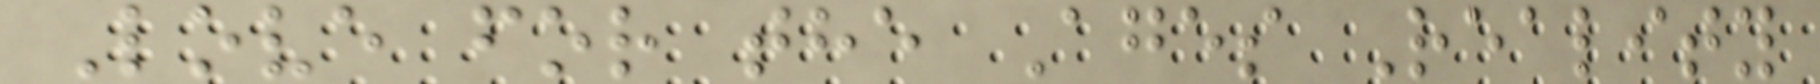Love for the Ages Reality
